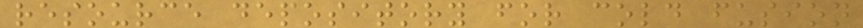resource depository for cold fusion
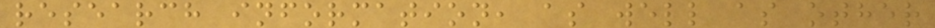research information, as well as other
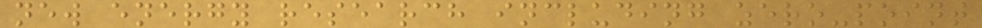new energy research including zero-point
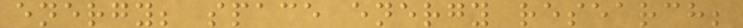energy; space energy research;
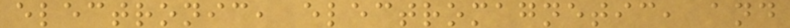electronic, electromagnetic, and
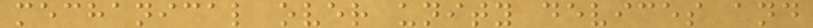mechanical over unity devices and
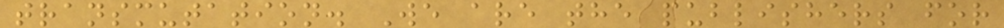transmutation. We are the publishers for
